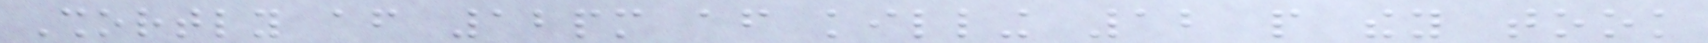Shortly after 12pm after killing 12 people they took
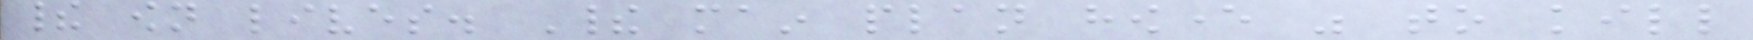their own lives. Their main plan however was to kill
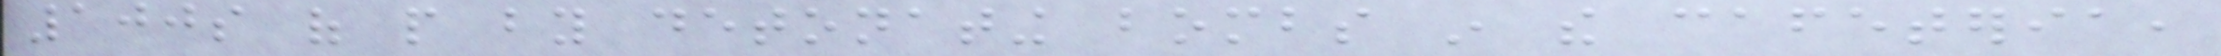100s of people by detonating bombs in the cafeteria,
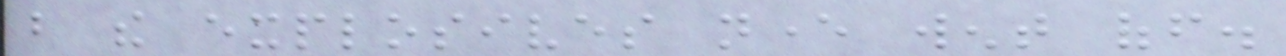but the explosives never went off.
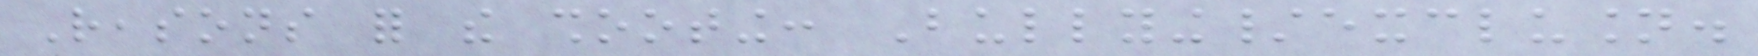Reasons for the shooting: Bullying/exclusion.
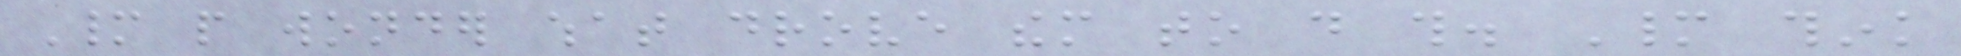Many people wonder what drove them to do this. Many think
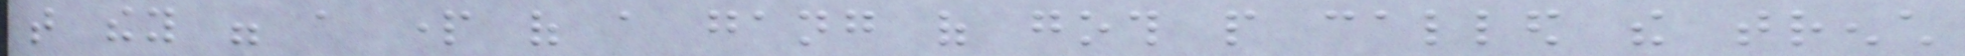that they were a part of a gang of goth people called the trench
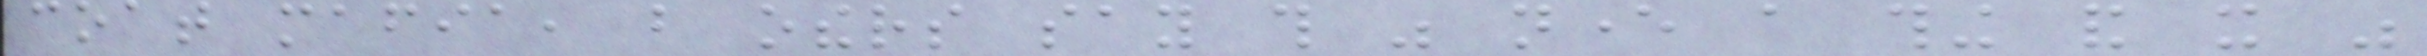coat mafia, but others say this was never a thing and it was
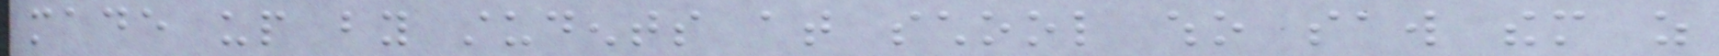made up by students at school who saw them as
